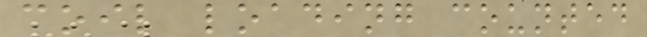coil loading counted
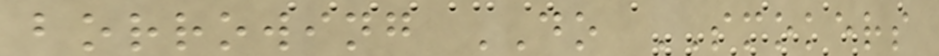borrowing DO SMOKERS
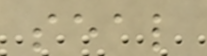seal
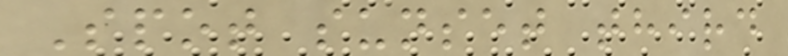Spot sunset third
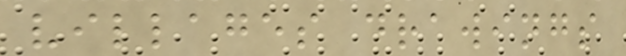villages drawings
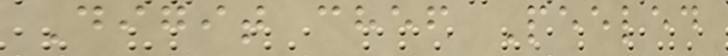Digit chef Peeled
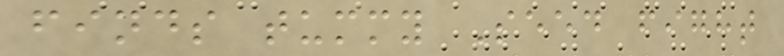finds tummy Seed fight
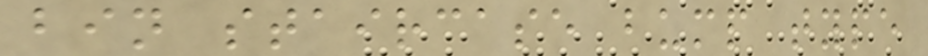bin staircase bump type
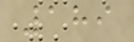189
